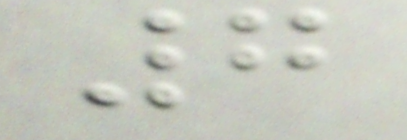7
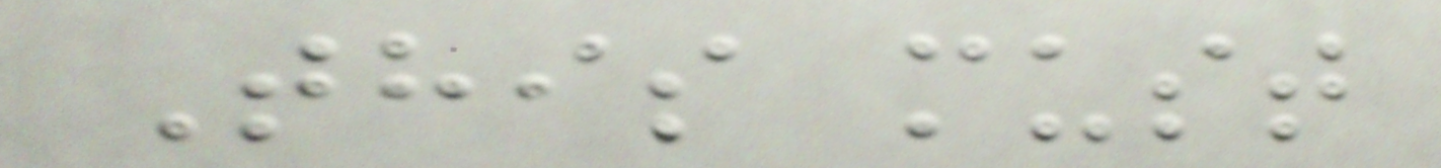This must
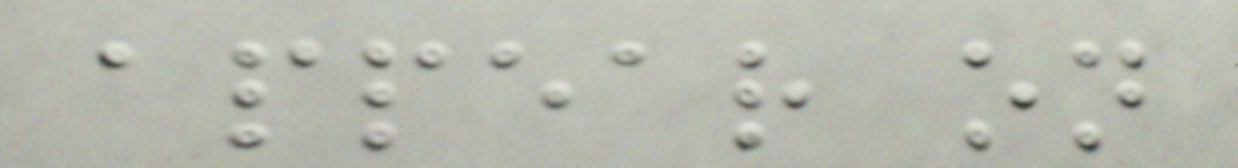appear on
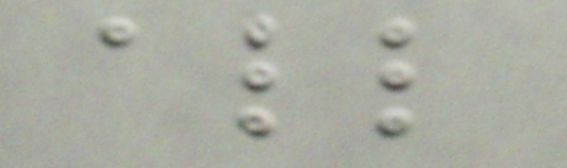all
